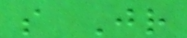s Jr
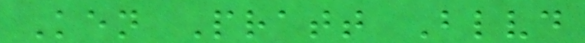Ken Pratt Blvd
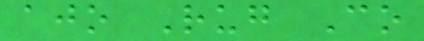ajo Rug Co
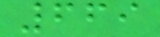669
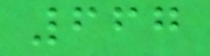667
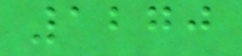1270
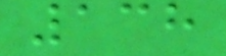138
